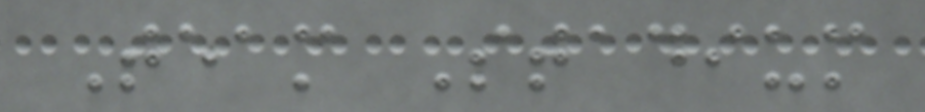Team Stadium
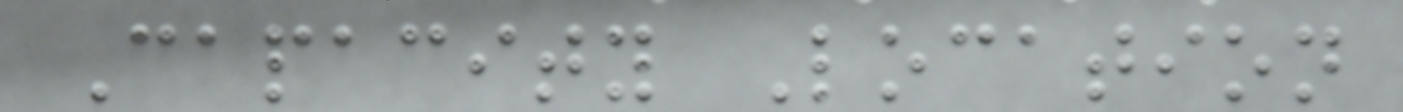Capacity Location
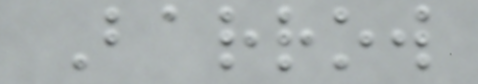Barrow
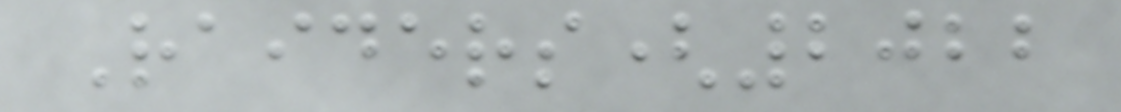Raiders(2022
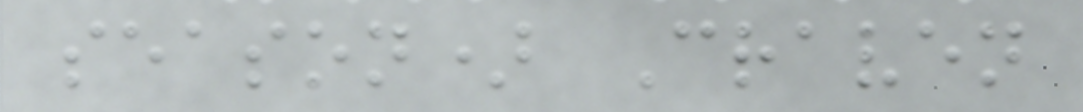season) Craven
